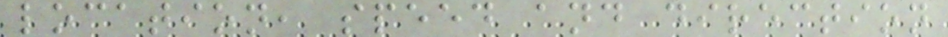location, speed and direction
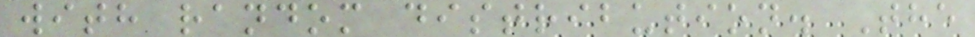with random distribution. The
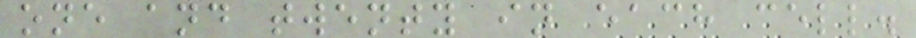one and twenty in each cell.
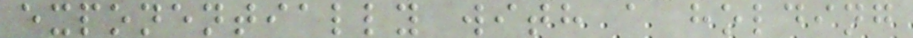exponentially with a holding
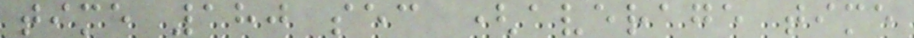time 180 sec (average time
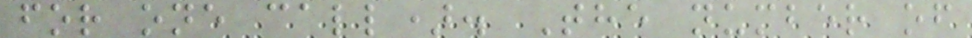for one call). The number of
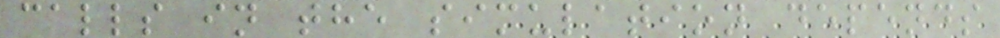calls in the simulation depends
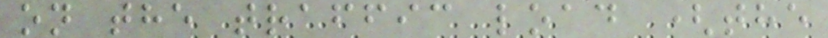on the traffic load (the
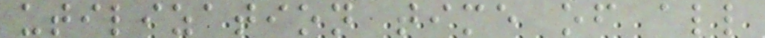utilization time of all
